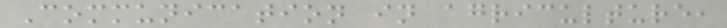Communication in agriculture,
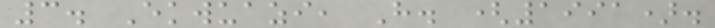3. Ekwuazi, H. (1991).
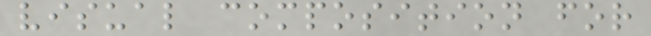visual composition for
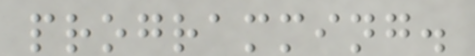programming.
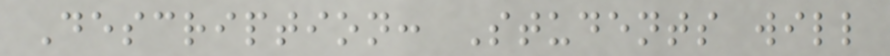Description: Students will
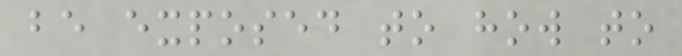be exposed to how to
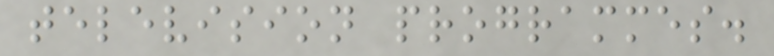television programmes.
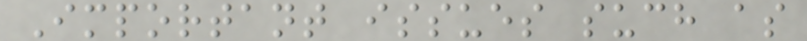Important issues such as
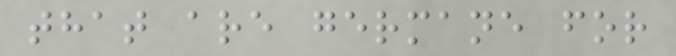that are germane for
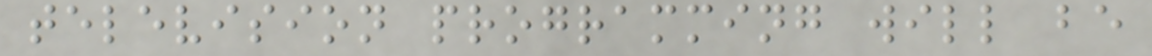television programming will be
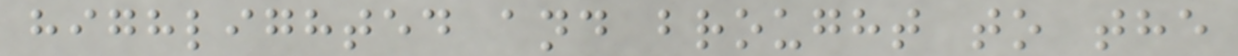highlighted and brought to the
